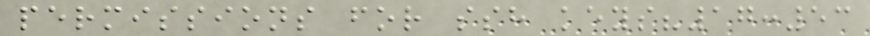permissions for ssh keys?17:53
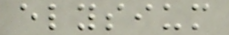elysium
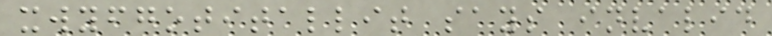xwyfgotitallit says invalid
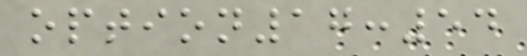option17:54
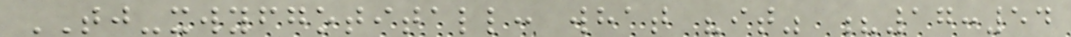TJ-xwyfgotitall: what "it" ?17:54
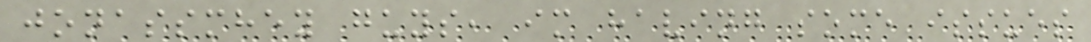jonassmhey guys, im having some issues
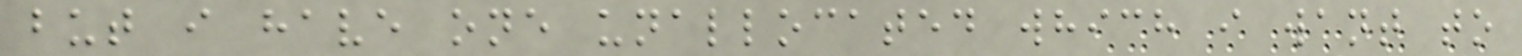but i have one unallocated which i want to
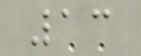13
